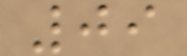09
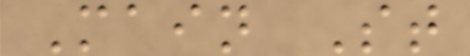Main St
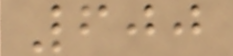600
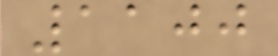1100
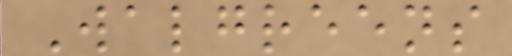Walgreens
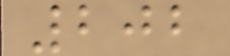202
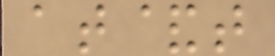at&t
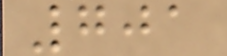701
